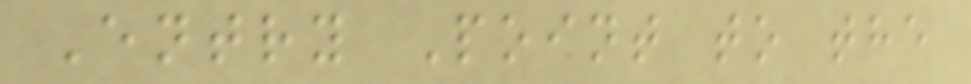Entry Point to the
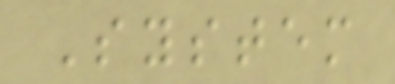System
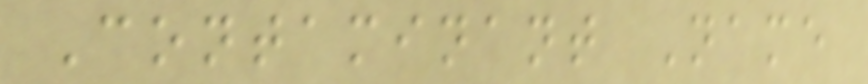Contaminant Name
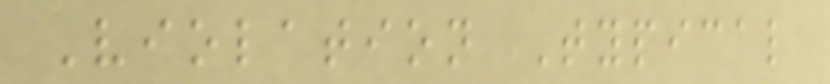Violation Typical
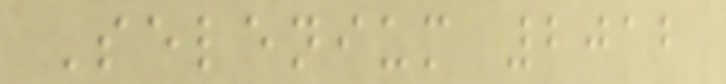Selenium 2012
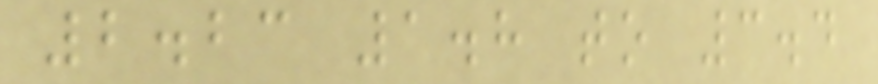2.23 1.8 to 3.4
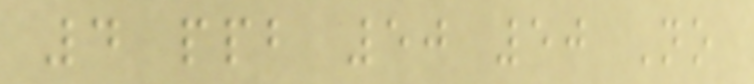4 ppb 50 50 No
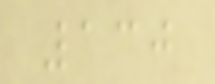130
